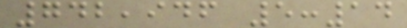742,946 5:14
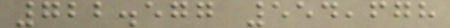722.577 554,678
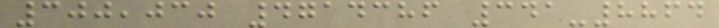300,030 4714386 341-8864
